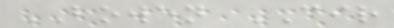BOWEN CIR
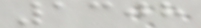1308
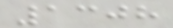1308
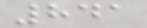841
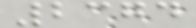2374
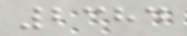2384
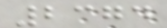2374
